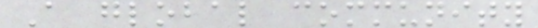A global community
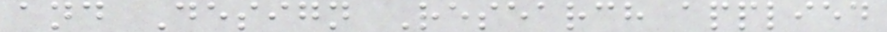and Design Research applied
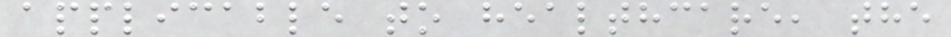applicable to healthcare, the
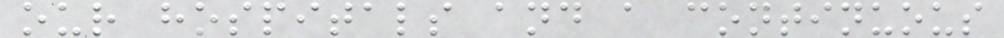our hospitals and a continuous
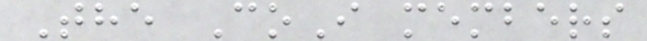The CoI members
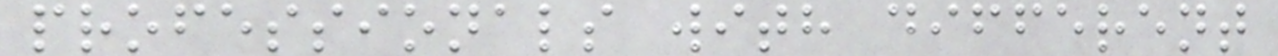professionals with different
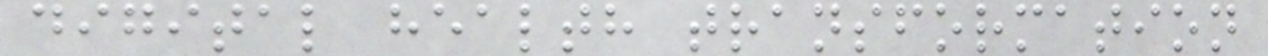digital health transformation
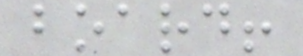board!
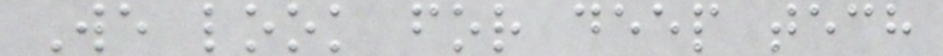We look for deep tech
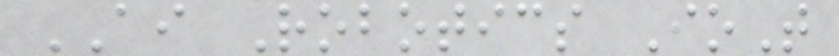AI Robotics IoT
